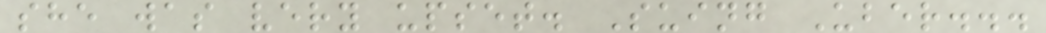she was very upset. Suing Uber...
